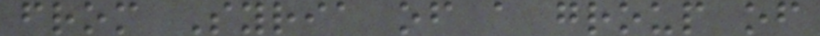from Syria of a group of
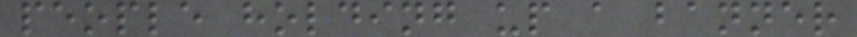people holding up a banner
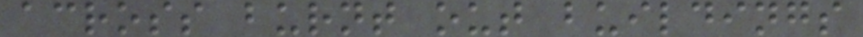across burnt out buildings
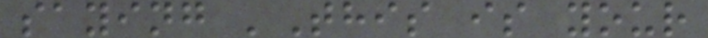saying 'This is your
